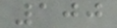100
